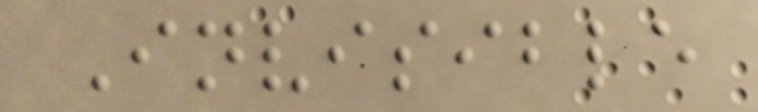Invisible
